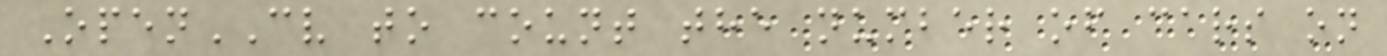OpenCV to count the number of cars on
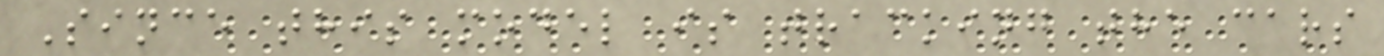Since this model is tracking the cars
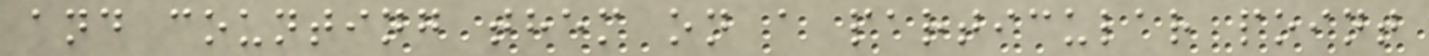and counting them on a particular point
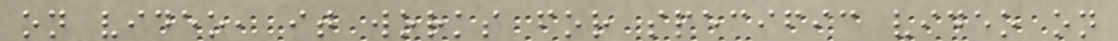on video, it works for specific video on
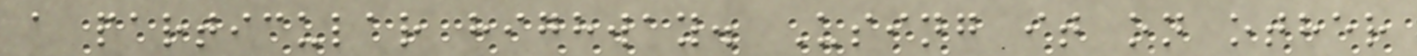a particular highway. Using it on other
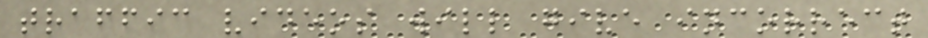traffic videos will give incorrect
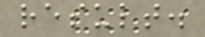result.
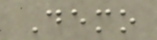Demo
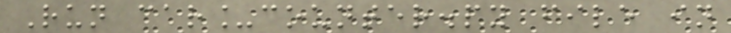Run car_counter.py file in
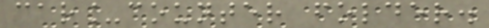car_counter folder.
